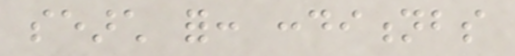search for: conditionbs
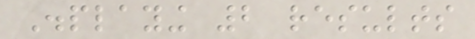Displaying 2 results
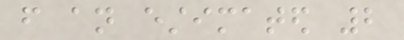from an estimated 2
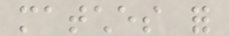matches for
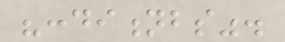"conditionbs".
